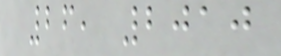26, 2010
